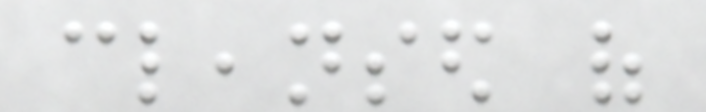cleansed of
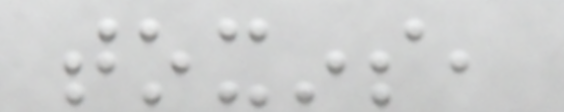toxins,
